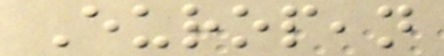European
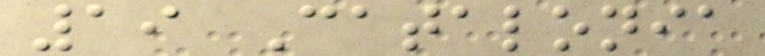19 Catalonia
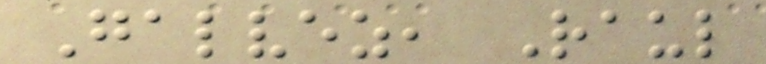Galvez, Raul
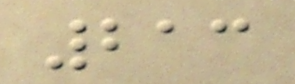213
